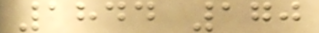1844 170
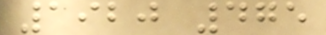1920 475
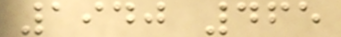1940 465
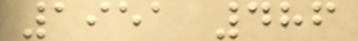1951 486
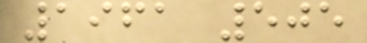1961 505
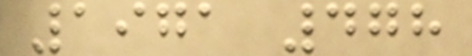1971 478
